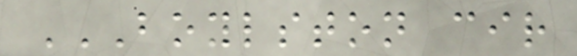BOYLSTON CIR
